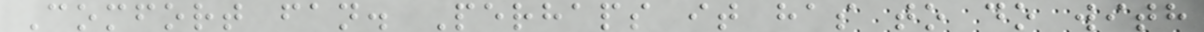Comfort fan. Perhaps it has to do with
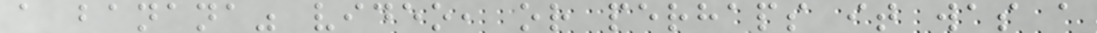a banana" video, or perhaps it was a
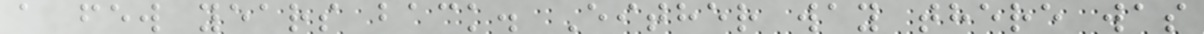a few years back. Either way there was
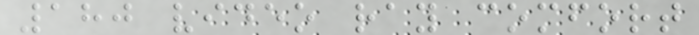180 video ray comfort
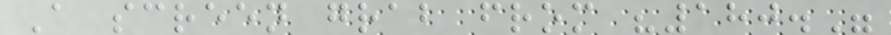A screen grab from "180."
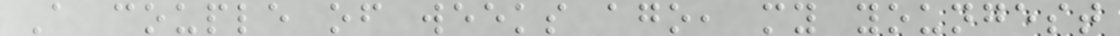A couple of weeks ago, my youngest
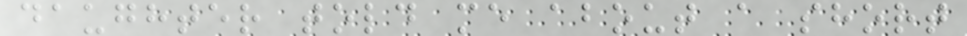daughter told me about a short
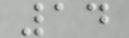14
